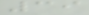39
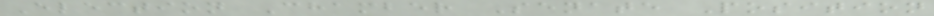Election Chamber Senate Position
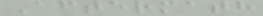Aftermath
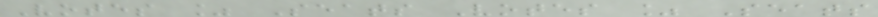Votes % Seats Votes % Seats
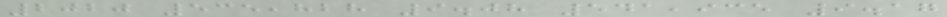2020 535,828 9.08 541,935 9.17
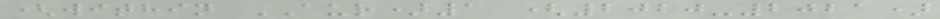(within AUR)1 (2020-2021)
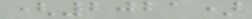(2021)
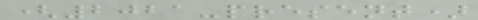(2021-present)
